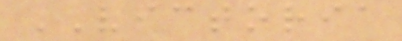VICTORIA
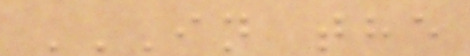IN THE
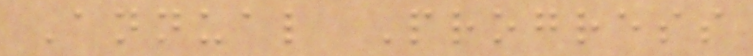Annual Progress
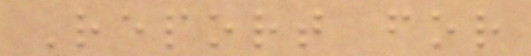Report for
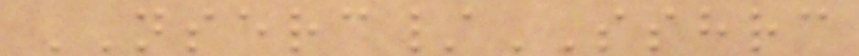NSERC/SSHRC
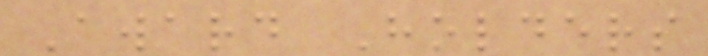Award Holders
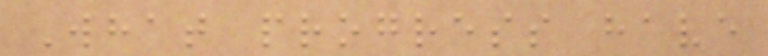What progress have
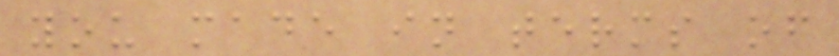you made in terms of
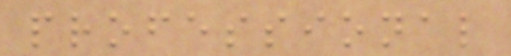professional
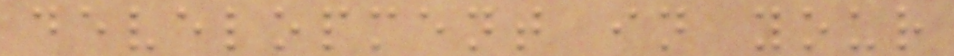development in your
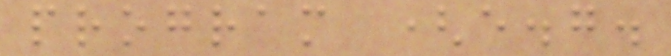program (e.g.
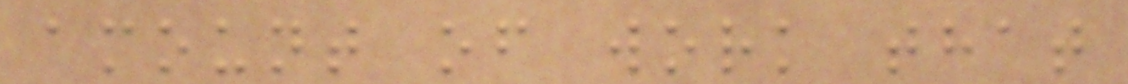amount of work that
